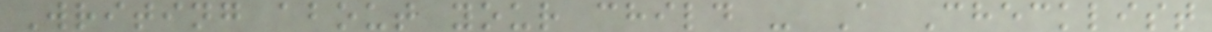Writing about your child - A Checklist
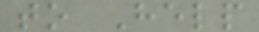to Help
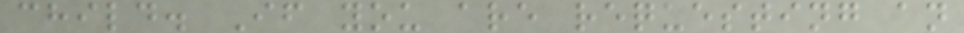child. If you are requesting an
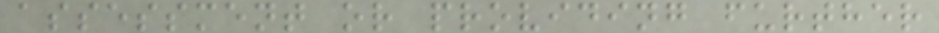assessment or providing further
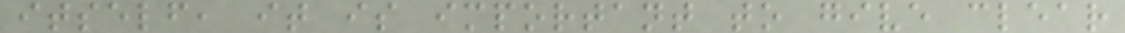itself, it is important to give clear
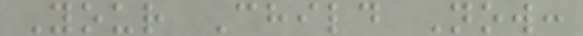Your Child Now:
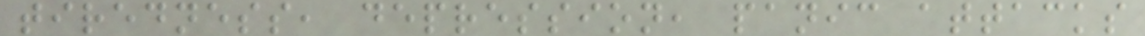tiredness, depression, panic attacks
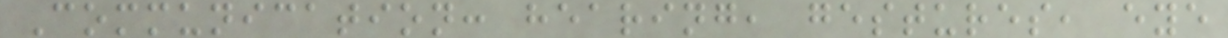Communication: hearing, gestures, eye
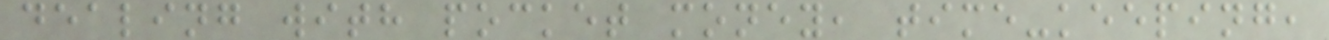dealing with pocket money, time-keeping,
